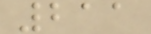211
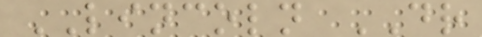LINCOLN DR
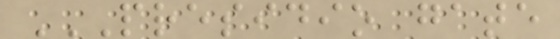PRESIDIO GATE
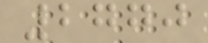2770
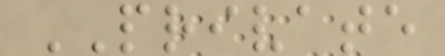PRIVATE
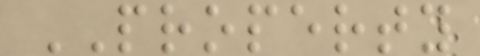PROPERTY
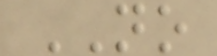NO
